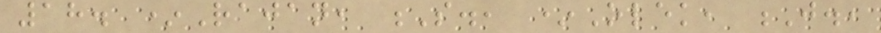18. *Rajan, S., *Olek, J.,
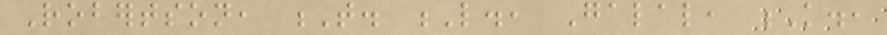Robertson, T. L., Galal, K.,
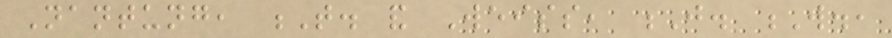Nantung, T. and Weiss, J. W.,
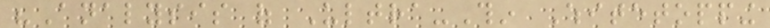"Analysis of Ultra-Thin Whitetopping
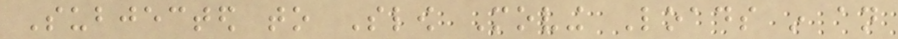Subjected to Slow Moving Loads in an
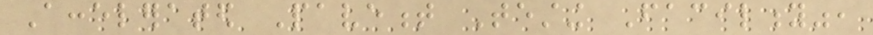Accelerated Pavement Testing Facility",
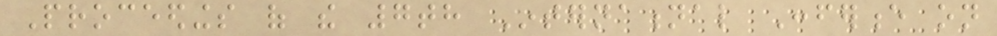Proceedings of the 7th International Conference on
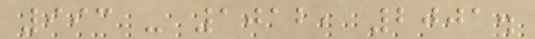993 - 1012, 2001.
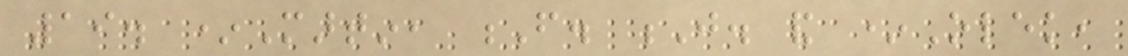19. *Martin, F. J. and *Olek,
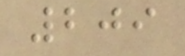209
